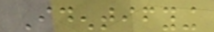Identifying
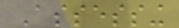Assessing
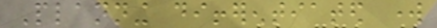Planning differentiated work
